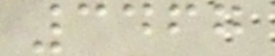3467
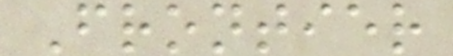Frontier
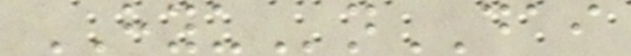HYUnDAI
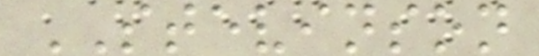STEVINSON
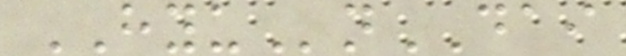HYUnDAI
